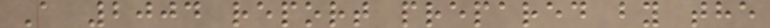A 2004 report prepared by the
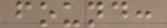found:
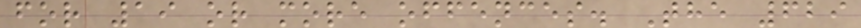for 19 or more offences. The 629
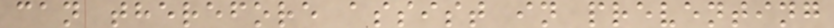can therefore assist in preventing
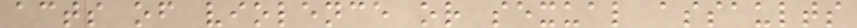acts of violence or sexual assaults
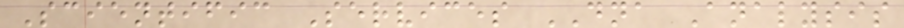Scientific Services DNA Analysis
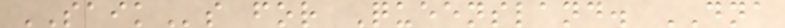SAIKs for Queensland. DNA
